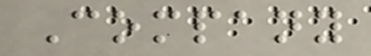Company
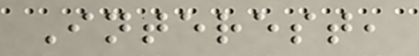Interest,
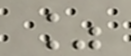%
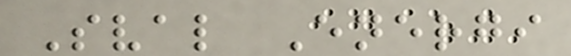Sval Energi
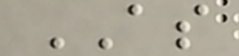AS
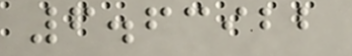6.63922
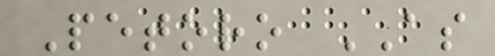Petoro AS
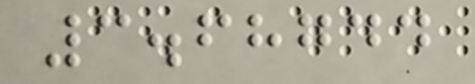3.68744
